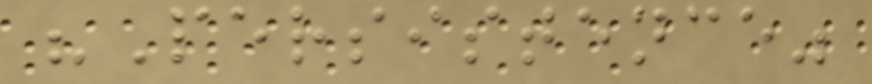"Persistence"
